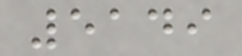5149
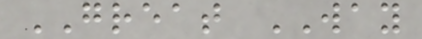GREAT WAY
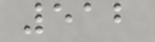512
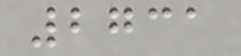2731
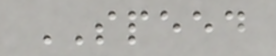SPEED
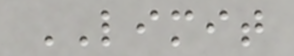LIMIT
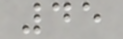45
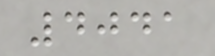4041
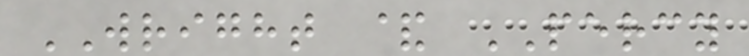WRIGHT & PERCY
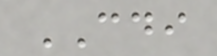CDI
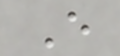E
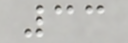33
